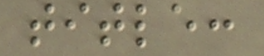title:
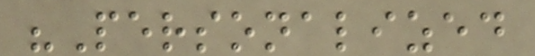"Personalized
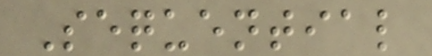Sequential
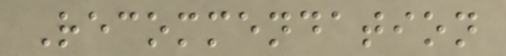Recommendation
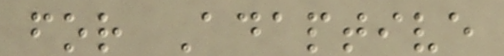for Adaptive
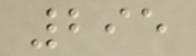295
